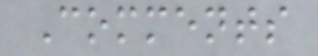Comments
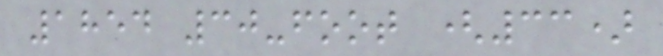1854 30-foot (33)
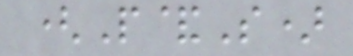(P&S)
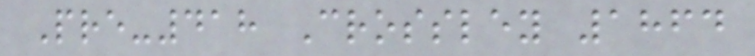Pre-418 Crossley 1864
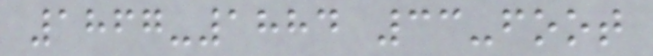1867-1884 33-foot
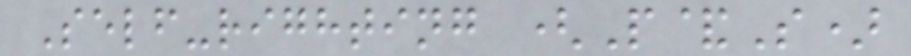Self-righting (P&S)
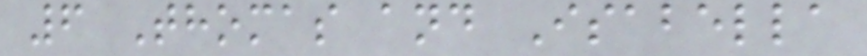6 Thomas and Isabella
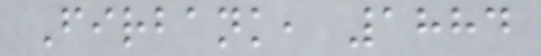Firbank, 1884
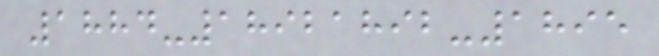1884-18921892-1895
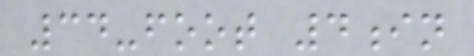34-foot 4in
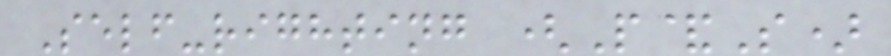Self-righting (P&S)
